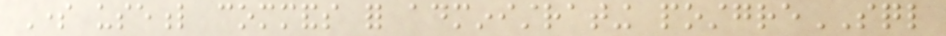Some useful commands for administrating postgreSQL
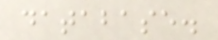database.
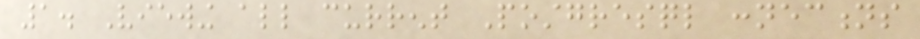1. Viewing all current Postgresql connections
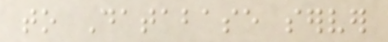to Database server
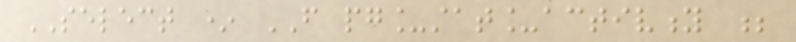SELECT * FROM pg_stat_activity ;
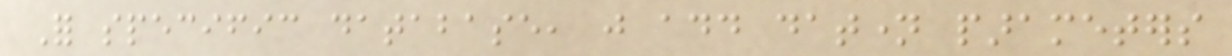For specific database, just add datname parameters
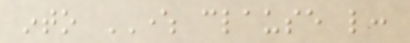into WHERE clause like:
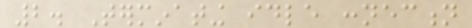2. Terminating idle connection
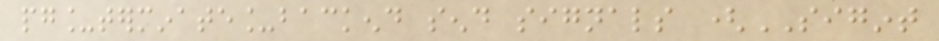pg_terminate_backend send signals (SIGINT
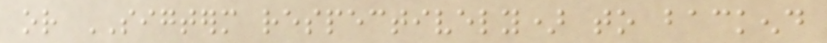or SIGTERM respectively) to backend
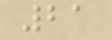21
